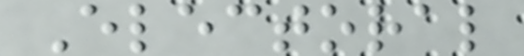Electoral
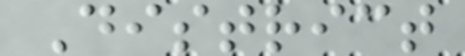District
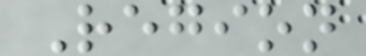Region
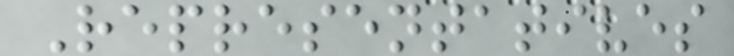Representatives
